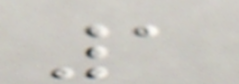1
